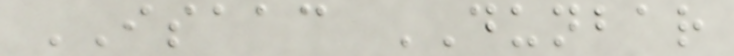ISAAC DUNBAR
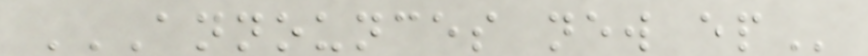ANNOUNCES NEW EP
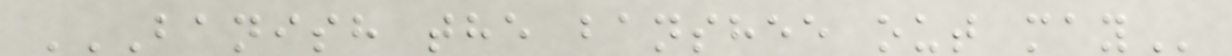BANISH THE BANSHEE OUT MAY
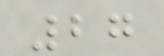27
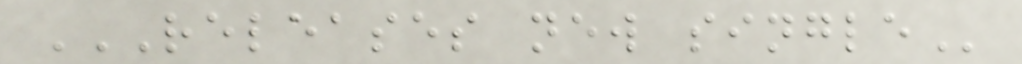RELEASES NEW SINGLE
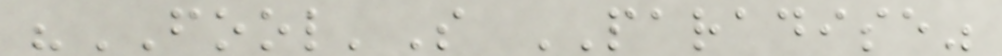"FOOL'S PARADISE"
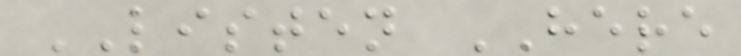LISTEN HERE
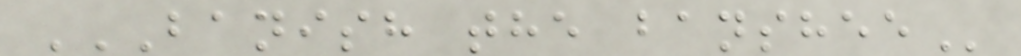BANISH THE BANSHEE
